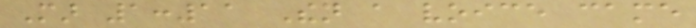Mar 1:11 Then a voice came
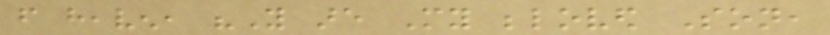from heaven, "You are My beloved Son,
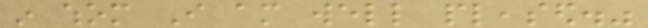in whom I am well pleased."
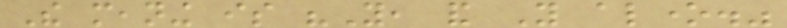The meaning is "You, and You alone."
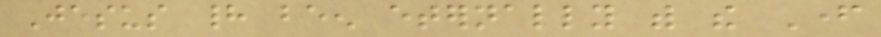Jesus had been eternally with the Father
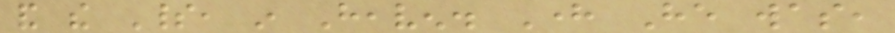and the Spirit, in Heaven. Here He was,
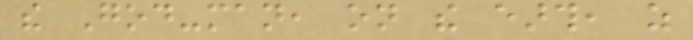the God-man, on the earth, as
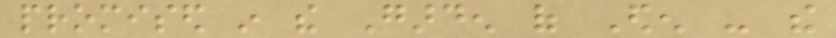promised in the Garden of Eden - the
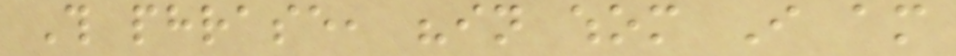This phrase, "in whom I am
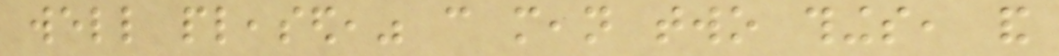well pleased," can mean two things, and
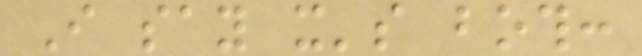I say it's both:
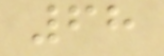68
